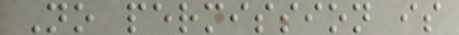No permission is
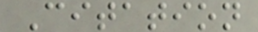Citation
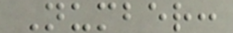Number:
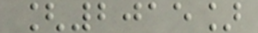[2015]
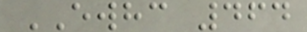EWHC 464
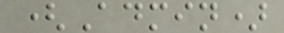(Admin)
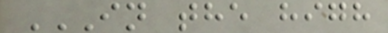IN THE HIGH
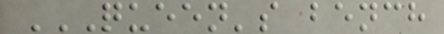QUEEN'S BENCH
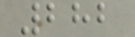282
